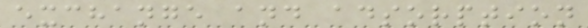exchange and adsorption
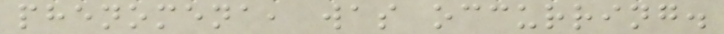phenomena, was occurring.
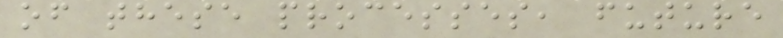of these processes, future
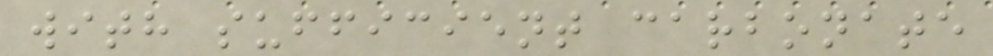with sufficient carbonate
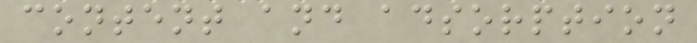content and adsorption
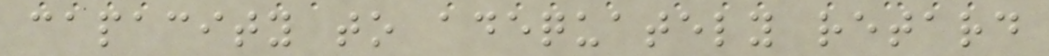capacity to adequately retard
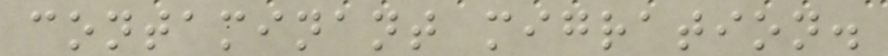contaminant migration.
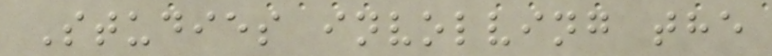Studies involving the
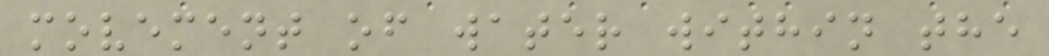movement of water within the
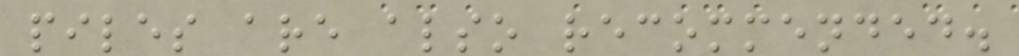piles are also recommended.
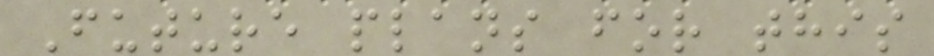Future plans for this
